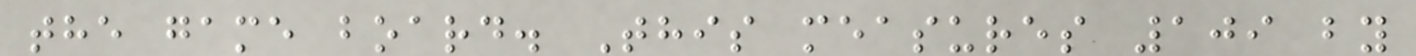the game board. This measures 109 by
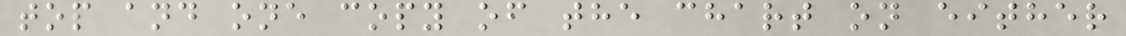top and one copy of the chart on either
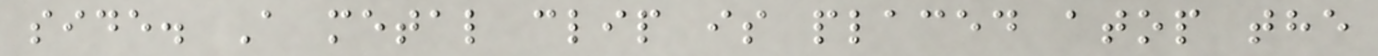side. A metal clip is placed atop the
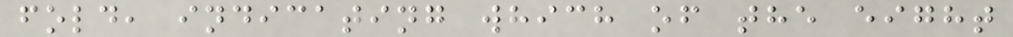fold, indicating which of the eight
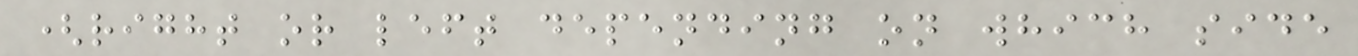(right or left depending on which side
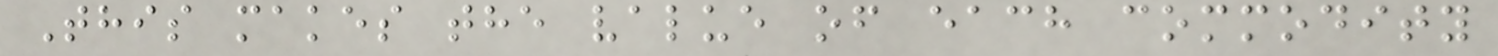This makes the value of each commodity
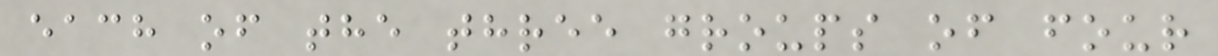each of the three groups of four
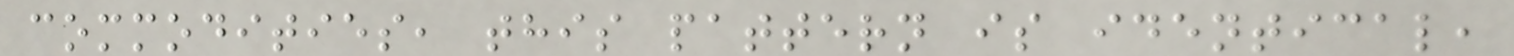commodities, this pattern is identical,
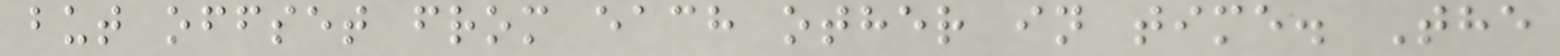but offset from each other in time. The
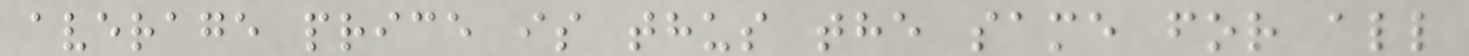average price is thus the same for all
